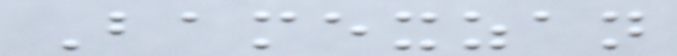Bamexzan
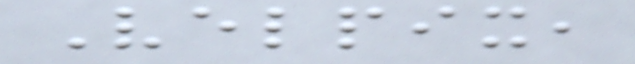Velpix,
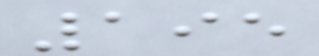195
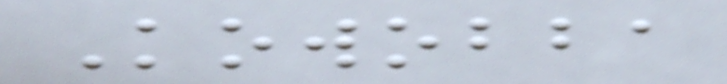Kowobba
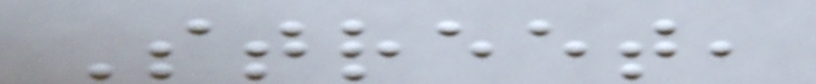Street,
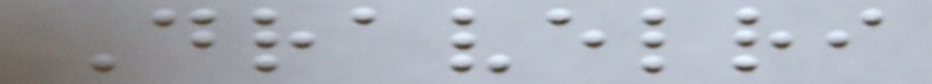Dravelri
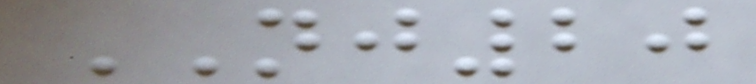NJ20
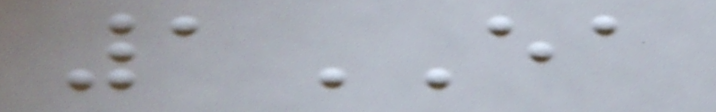1EA
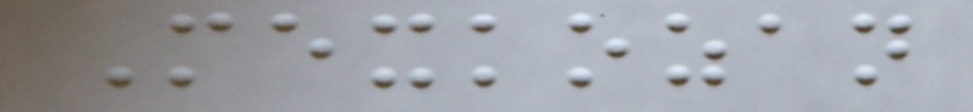Mexkozan
